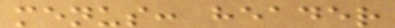menus: header
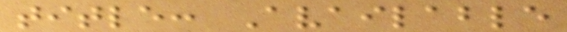title: Available
